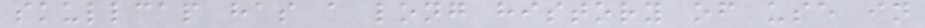skullcap has a long history of use in
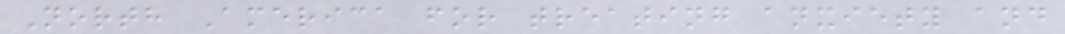North America for treating anxiety and
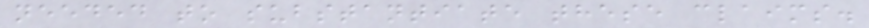needed to substantiate these claims.
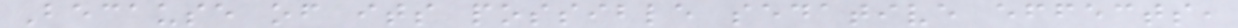Because of its possible sedative effects,
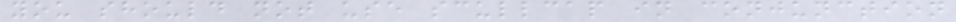you should not use scullcap in conjunction
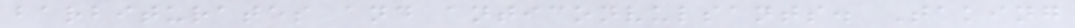barbiturates and anticonvulsants. Taking
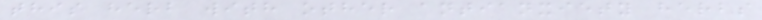this herb with other antianxiety herbs
